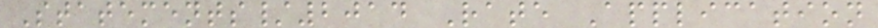Statements/2014 Rate Application
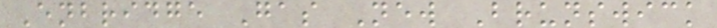Enbridge Gas New Brunswick
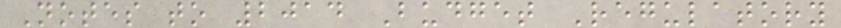Notes to 2014 Budget Regulatory
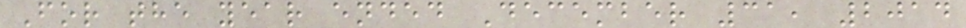For the year ended December 31, 2014
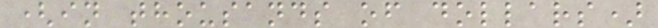(in thousands of dollars)
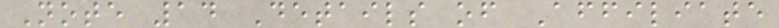Note 14 Details of Affiliate
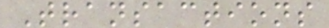Transactions
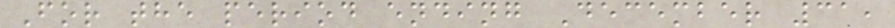For the period ending December 31,
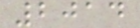2014
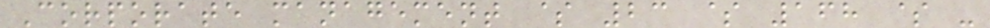Corporate management $ 23 $ 168 $ -
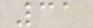31
